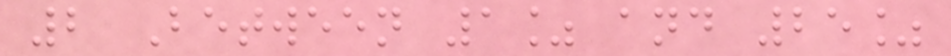2 Between 1% and 25%
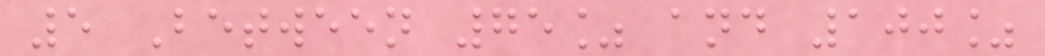5 Between 75% and 100%
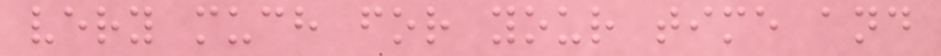very much for your time and
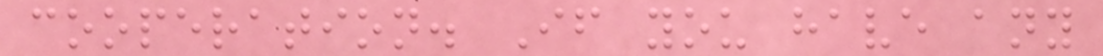cooperation. If you have any
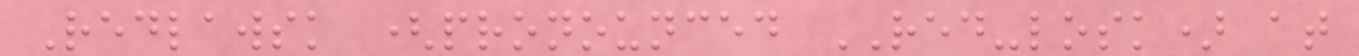Redlawsk (pronounced RED-losk) at
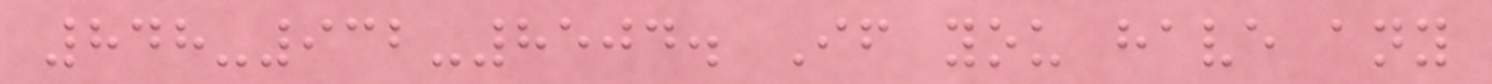848-932-8504. If you have any
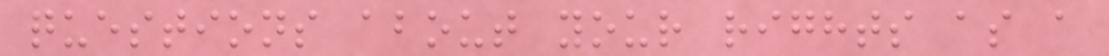questions about your rights as a
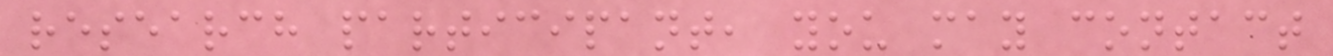research participant, you may contact
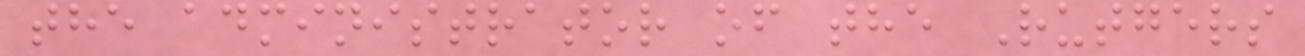the administrator of the Rutgers
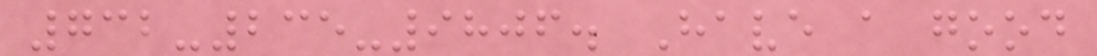732-235-9806. Have a good
